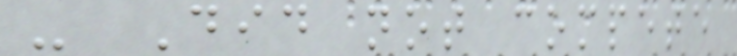- Did not compete
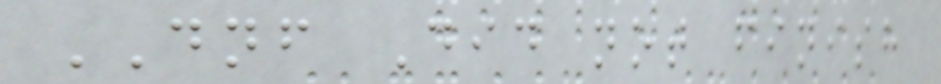DNF Did not finish
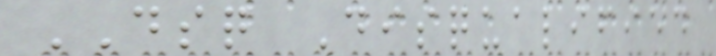DSQ Disqualified
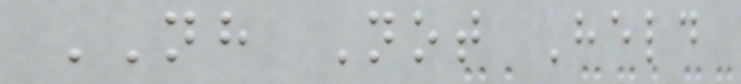NH Not Held
